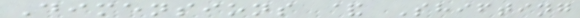Dimensions & Shifting
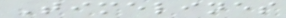Timelines
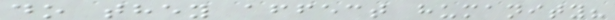do they affect humanity?
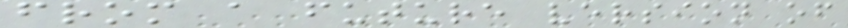from a future version of
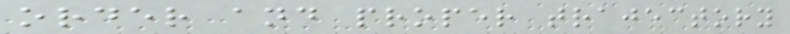order and proper trajectory
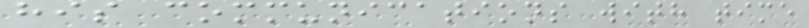his communications with time
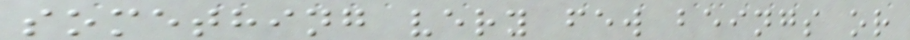something very few beings or
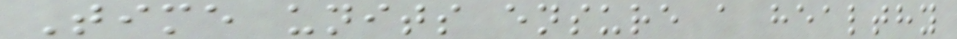Time units ensure a healthy
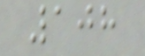108
